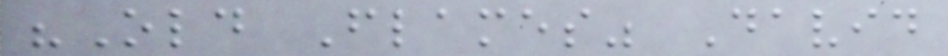"Old Flames" David
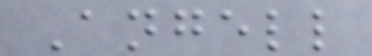Angell
